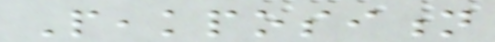Peakposition
